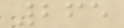265
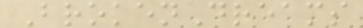BrokenDreams
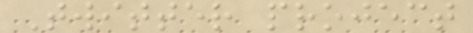Twitter project
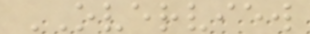OVERVIEW
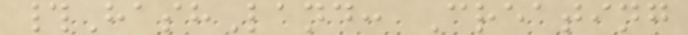#HashLand: Creating
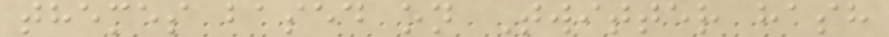themes based on Twitter hash
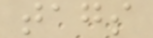tags
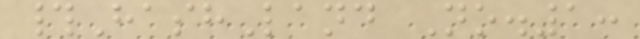#HashLand No.1:
